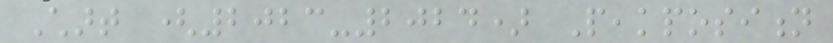Chart (2023-2024) Peakposition
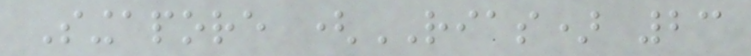Singapore (RIAS) 23
